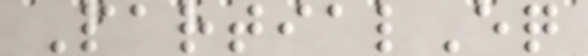PartialEq
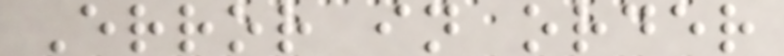Error in order
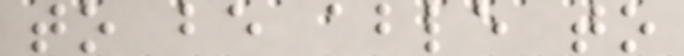to be able to
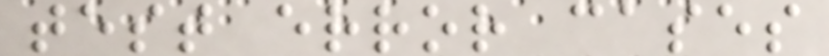test error cases
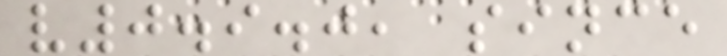v0.9.0, since
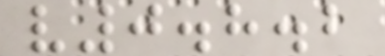v0.8.2
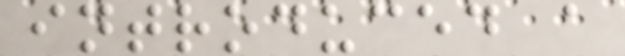introduced a
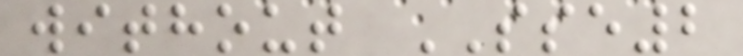without SSE2
